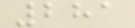281
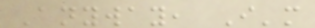Anyway, I'm
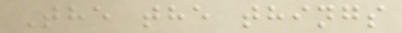The the things
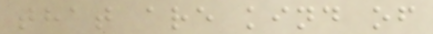that are kind of
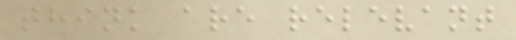think are relevant
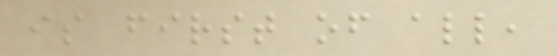is first of all,
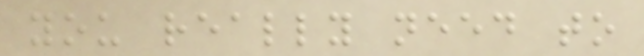you really need to
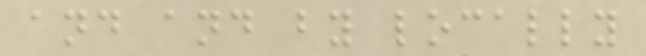and and by locally
